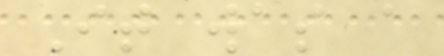It was a
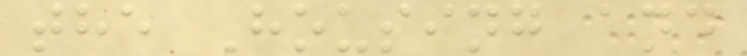the Housing and
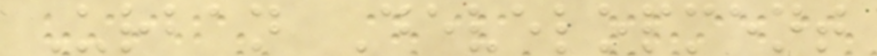Urban Development
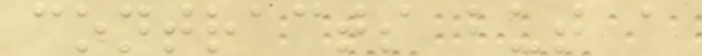contracts but a
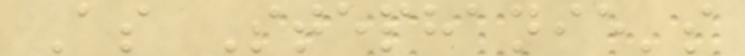As Stephanie's
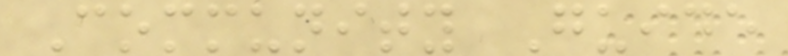Community Guide
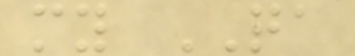my QA
